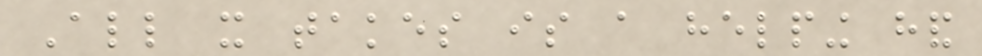All it takes is a helping hand
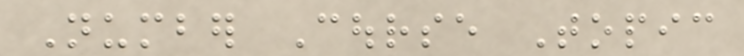Number Course Topic
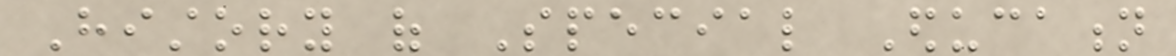History of Special Education
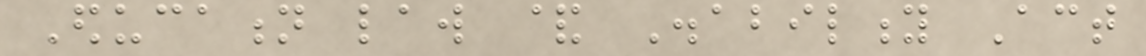Education law & Disability Act
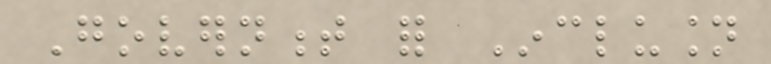Government for Inclusion
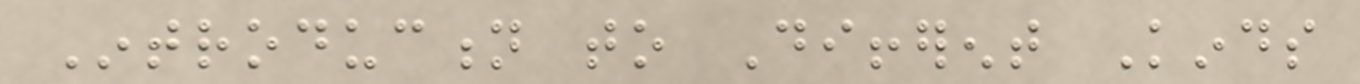Introduction to Different Kinds
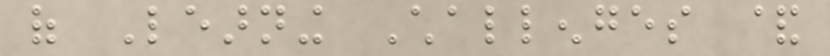of Learning Challenges &
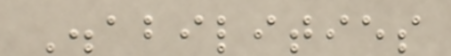Disabilities
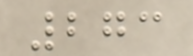273
